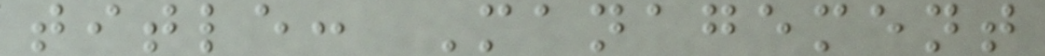title: Management
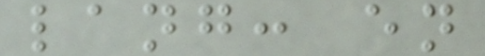lang: en
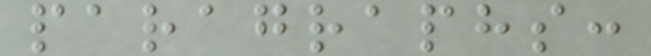paragraphs:
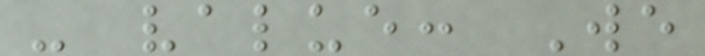- value: We
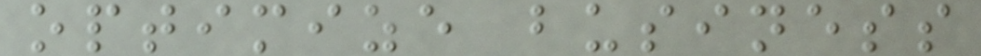optimize business
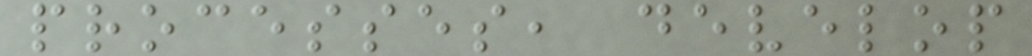processes, develop
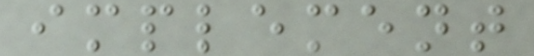implement
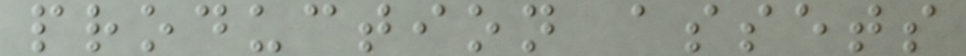production assets
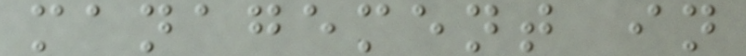management in
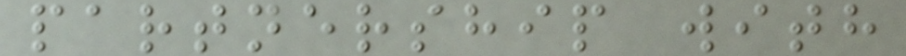partnership with
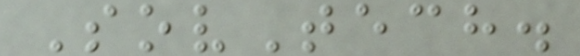SovTech.
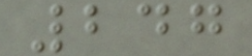247
